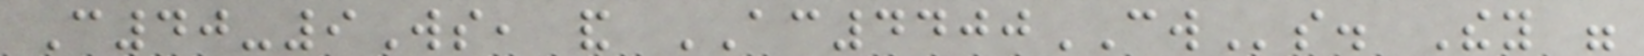C40-9Ws, and AC4400CWs. They were
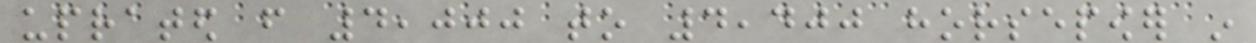uprated from 4,000 to 4,400 horsepower in
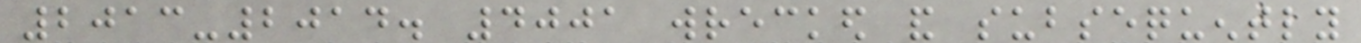2013-2014. 4001 wrecked and subsequently
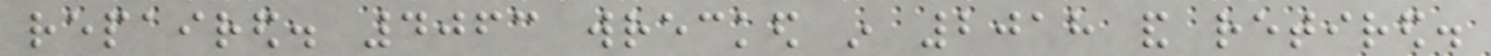repaired. 4063 wrecked in 2018 and retired.
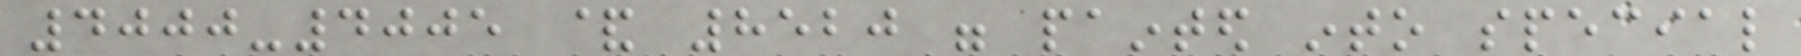4000-4005 & 8520 were painted into special
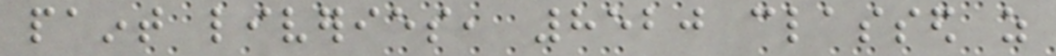paint liveries, 8520 classed as
